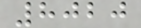8020
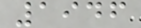1946
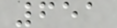651
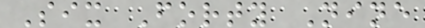Six Forty Nine
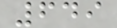649
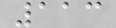113
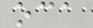oca
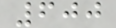600
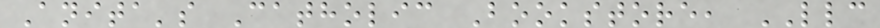Anita's Catholic Bookstore, LLC
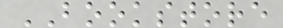BOOKSTORE
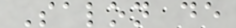Salon de
